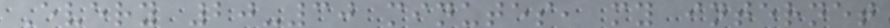Every 20-30 minutes, my internet
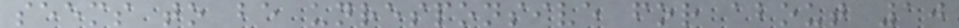seems to be unresponsive for about 10
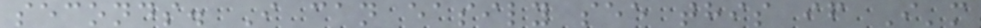seconds. I can easily see this if I'm
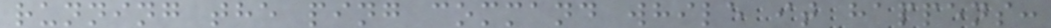running the ping command while it happens:
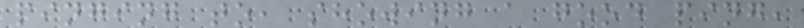pinging to, showing a good ping,
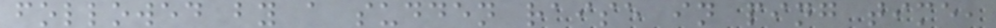followed by a sudden raise in ping time,
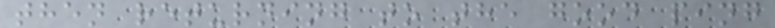then returning to the good ping
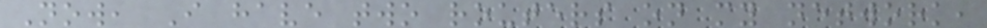Now, I have two routers on my network,
